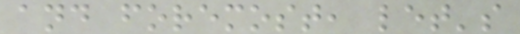and foremost, let's
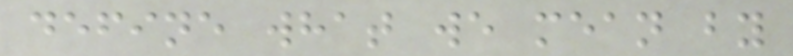define what we mean by
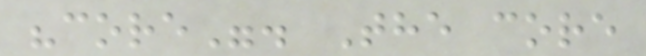"core". The core
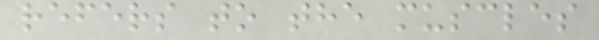refers to the muscles
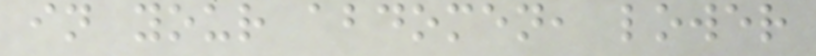in your abdomen, lower
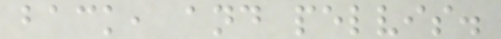back, and pelvis.
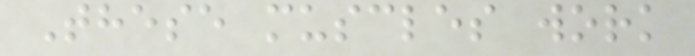These muscles work
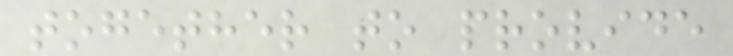together to provide
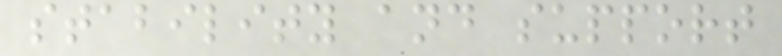stability and support
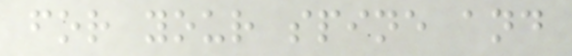for your spine and
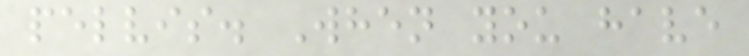pelvis. When you have
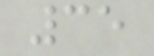35
